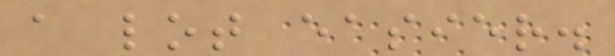a lot easier.
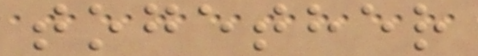together
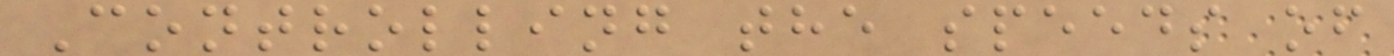Controlling the speeds of
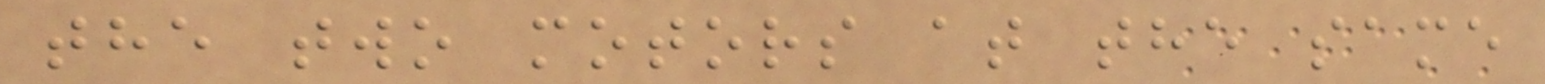the two motors at the same
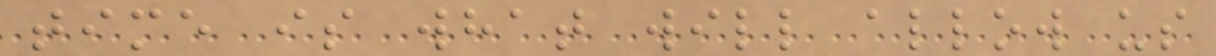time is what will allow us
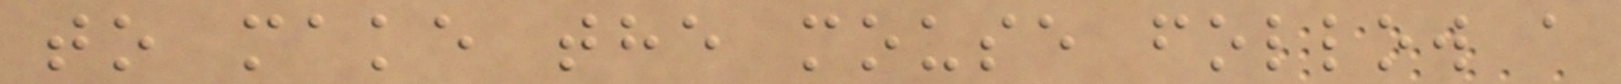to make the mouse follow a
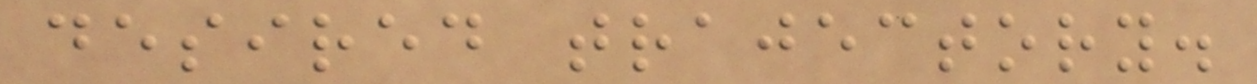desired trajectory.
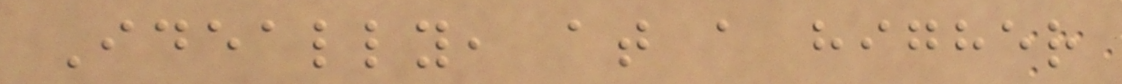Ideally, at a higher
